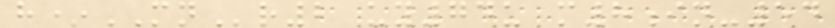h*MNr2 uy74u m8in-54
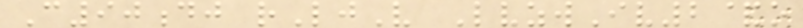C90dj rLjV LvzwIv2&o
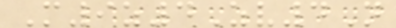M9z4Zv4N
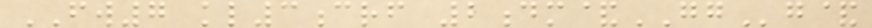FW7 kl3crf 2dm&GGg&
